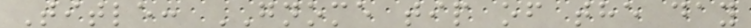Title: GNOME tip of the day
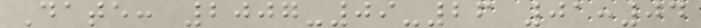Date: 2007-09-26 01:04
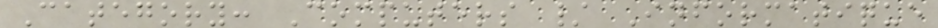Category: Computers / Informatique
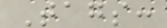Tags:
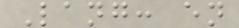Lang: en
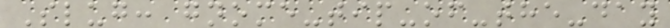Slug: gnome-tip-of-the-day
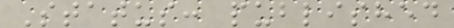Status: published
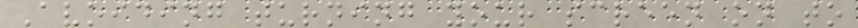Avoiding turning your screen on to
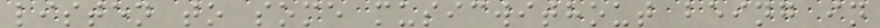listen to some musicwithout being in
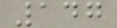147
